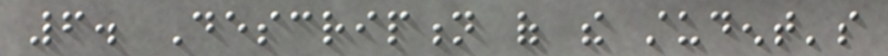6. Description of the student's
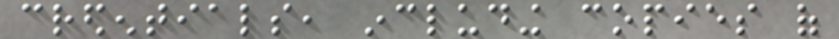credentials, including copies of
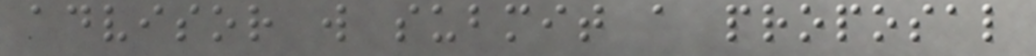advisor will submit a proposal
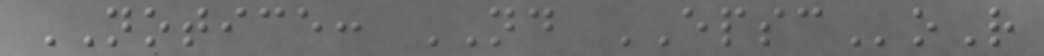NOTICE: ND EPSCoR
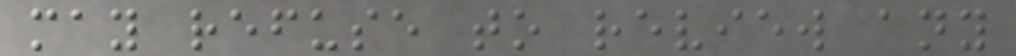may refuse to review any
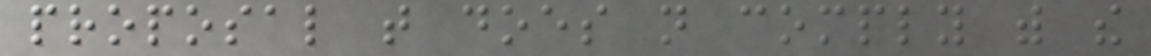proposal that does not comply with the
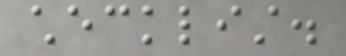checklist.
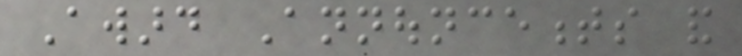Award Announcements and
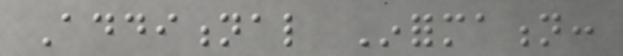Additional Information:
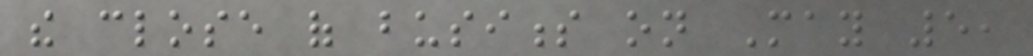the close of business on May 5,
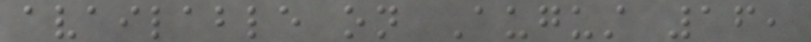available on August 16,
